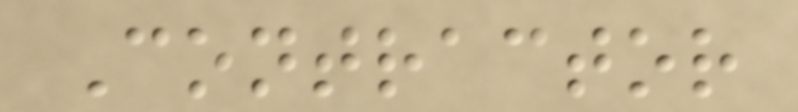Contractor
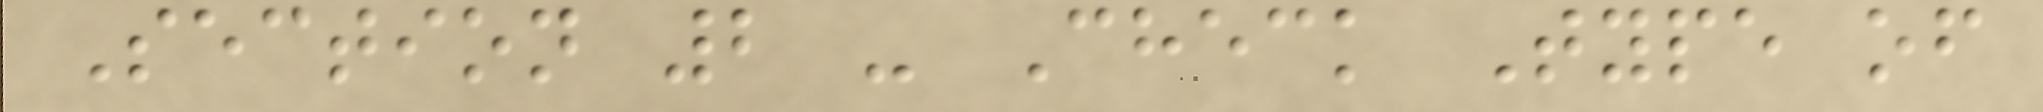Section 2 - Check Type of
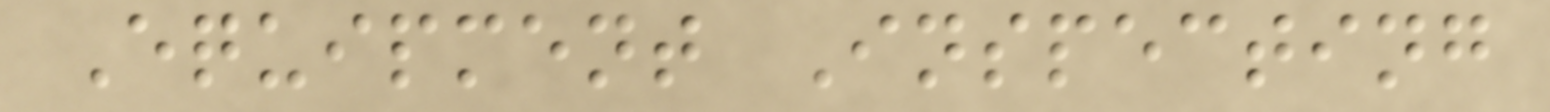Equipment Inspecting
